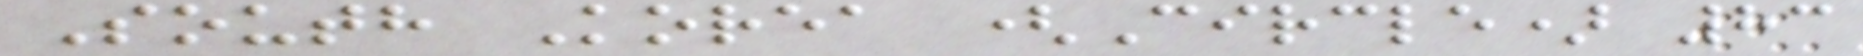South Korea (Circle) 83
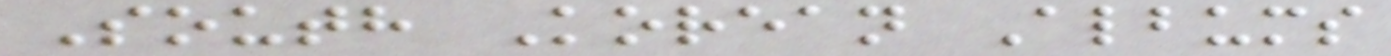South Korean Albums
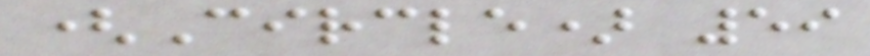(Circle) 59
